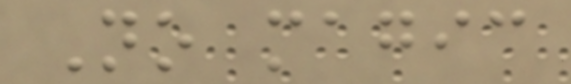No magic
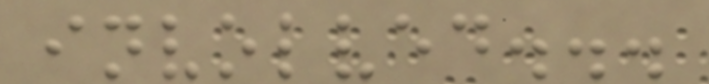involved...
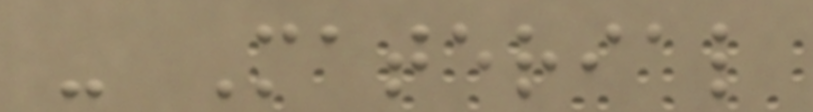- Material
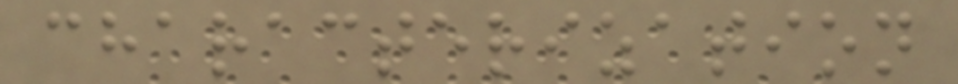characterization
